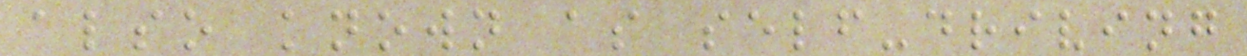also known as self-driving
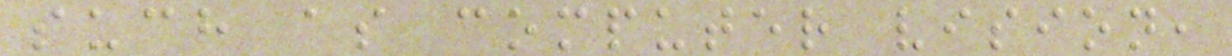such as computer vision,
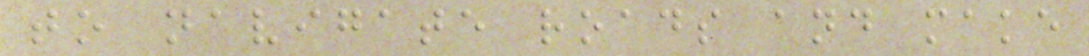to navigate roads and make
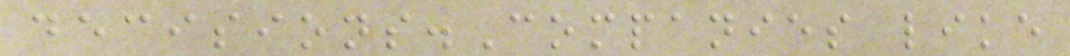decisions.Companies like
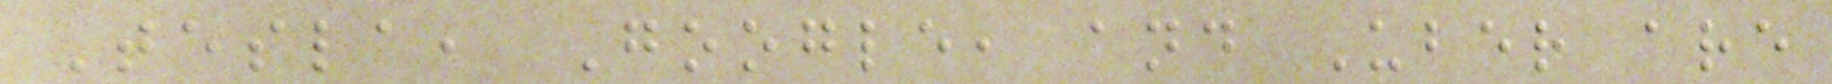Tesla, Google, and Uber are
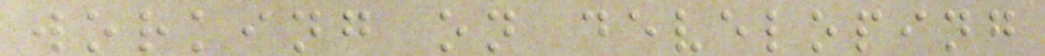working on developing
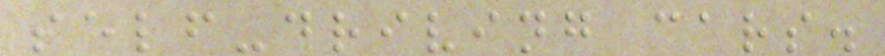self-driving cars.
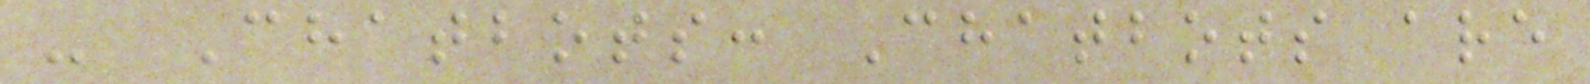- Chatbots: Chatbots are
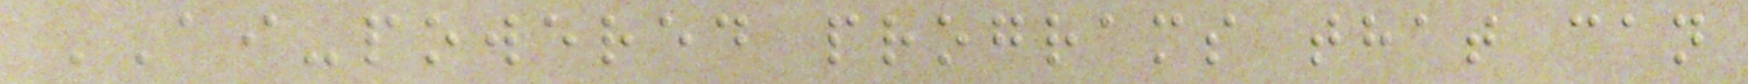AI-powered programs that can
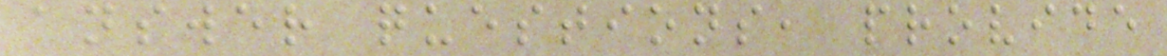answer questions, provide
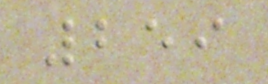259
